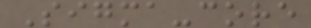Sigma-core
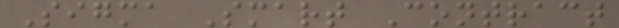Sigma Smart Contract
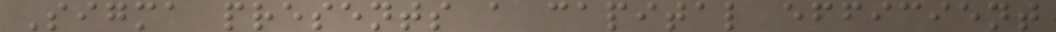Sigma presents a capital efficient
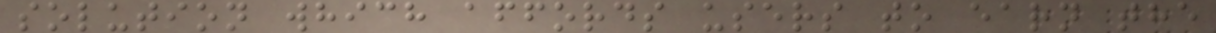solution which affords users to earn the
